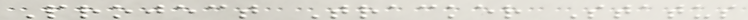Project Tracker Status
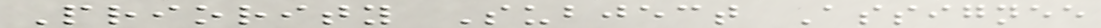Priority Subject Assignee
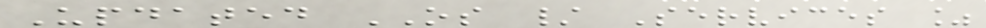Updated OS / Services %
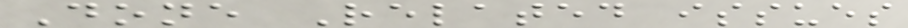Done Related issues
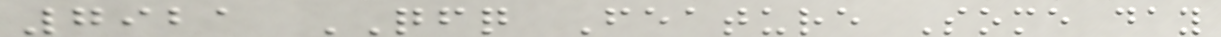7921 QFQ Feature Some day
